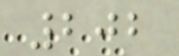202
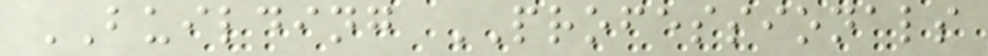BUILDING PROFESSIONALS
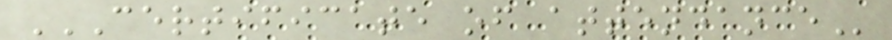CERTIFICATE OF ATTENDANCE
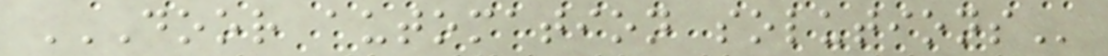DOOR AUTOMATION SOLUTIONS
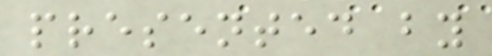presented by
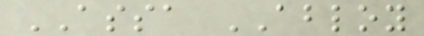ASSA ABLOY
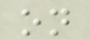on
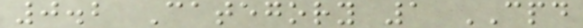0.2 Category 1 CPD
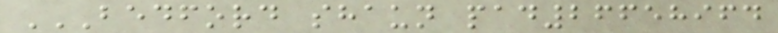BEDFORD SHAUN PAD26658964
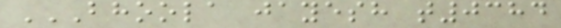BHOOLA JAYESH T0384
